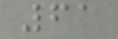61
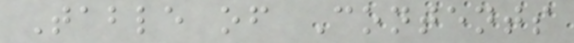Table of Contents
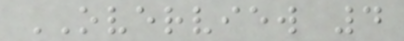OVERVIEW 4
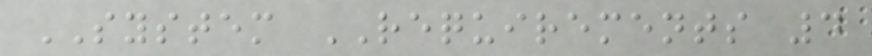SYSTEM REQUIREMENTS 4
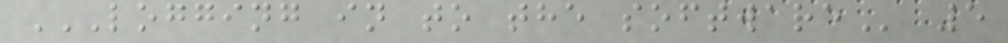LOGGING IN TO THE SOFTWARE 5
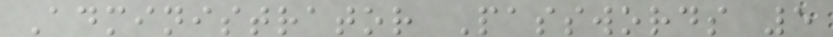Administrator Passwords 5
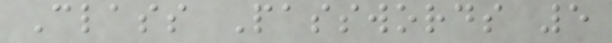Class Passwords 5
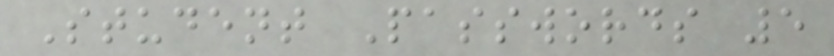Student Passwords 5
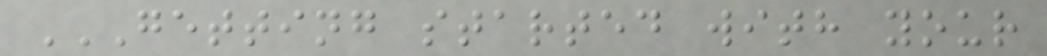GETTING STARTED WITH YOUR
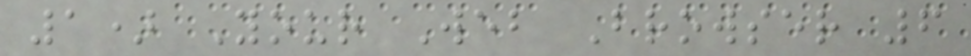1) Your Web Browser 6
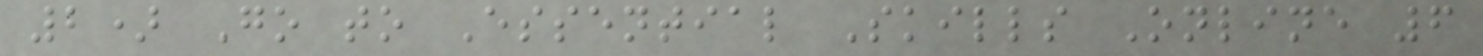2) Go to Essential Skills Online 6
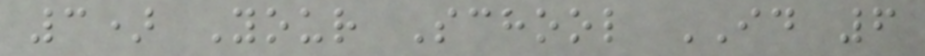3) Your School ID 6
